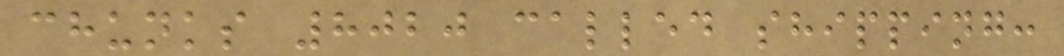chunks 8020 called shipping:
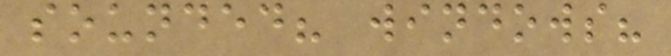sounded? windows?
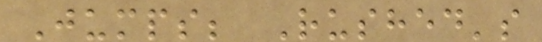Jumps; Rushed's
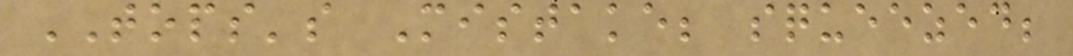TOPS's Mistake; squeezed;
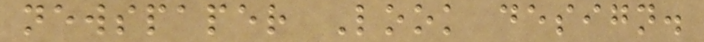newspaper Look design.
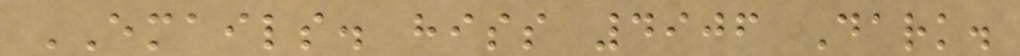EMAILS. hiss 4906 Dark.
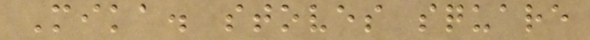Mika. stoves square
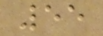55
